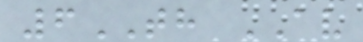6TH AV
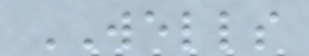WELLS
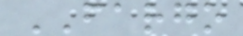FARGO
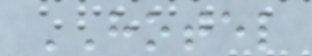HOTEL
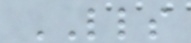LLS
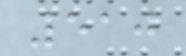510
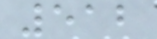512
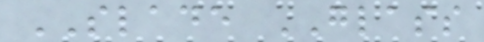SLADE GLASS
